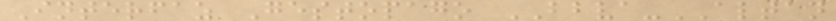Interfaz Gestopago BBVA-ALTAN
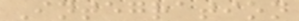Integration
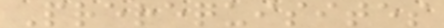Prerequisites
